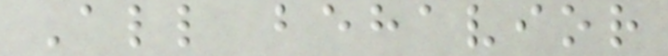All behavior
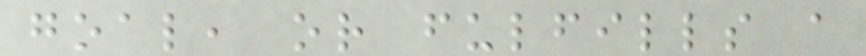goal, or fulfills a
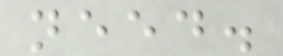need.
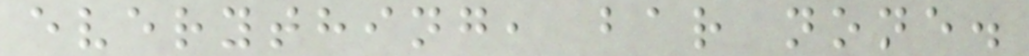everything, bar none.
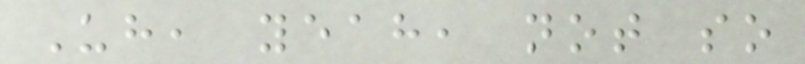Uh, yeah, not so
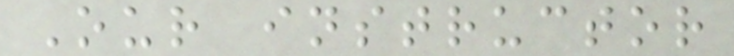Our instructor
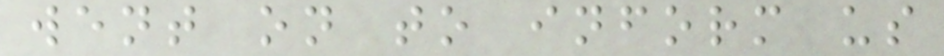went on to inform us
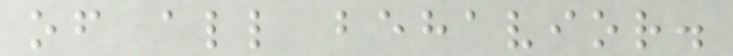of all behavior.
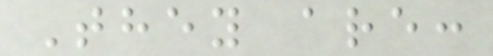They are:
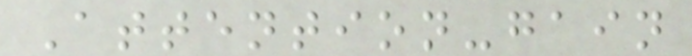Attention-gain
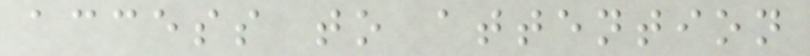access to attention
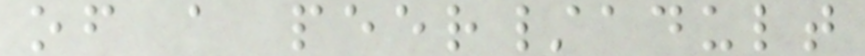of a peer/adult
